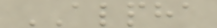ALPHA
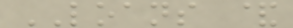LOANS &
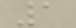1
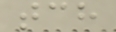tch
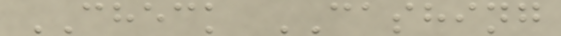CHECK CASHING
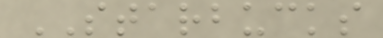STARBUCKS
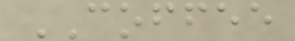COFFEE
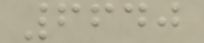6640
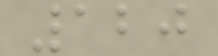120
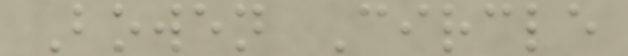Bowen Circle
